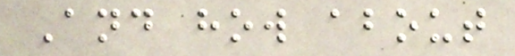And how about
